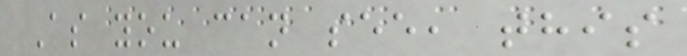As you can see, this
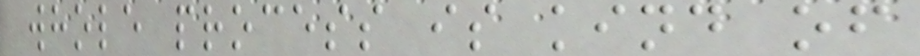whole process is kind of
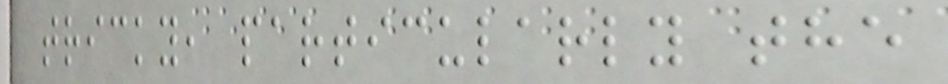tricky, particularly the
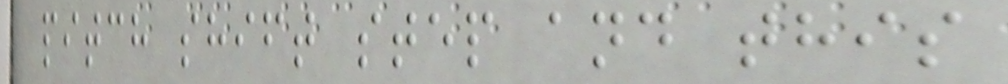pitch shift step and this
